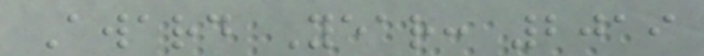Award Year: 2019
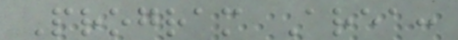Program Area:
